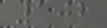102
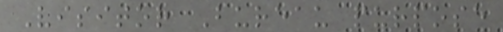Visitor Bureau purpose
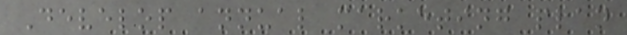Develop annual marketing plan
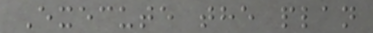Execute the plan
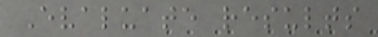Evaluate results
